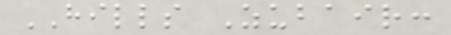HILLS Zubair:
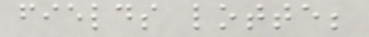fields lotte;
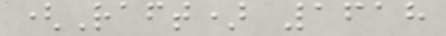(Raft) 1618
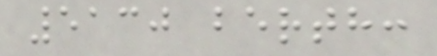5130 berth:
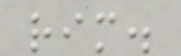rim.
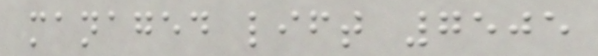managed lift 7505
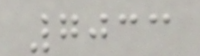7033
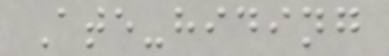Ate-hiding
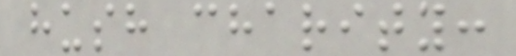hush charity:
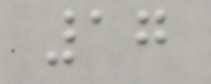17
